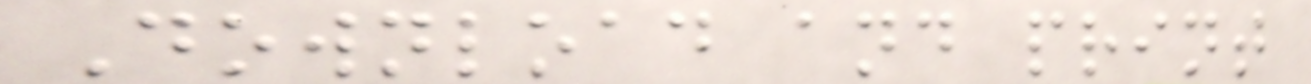Download and print
